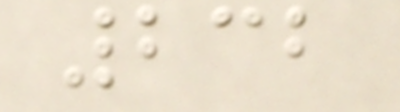232
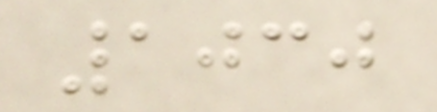1030
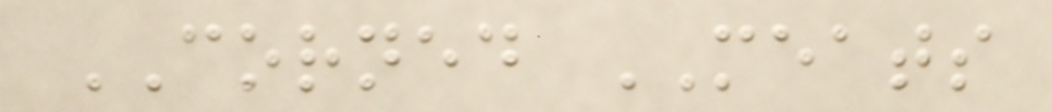CORNED MEATS
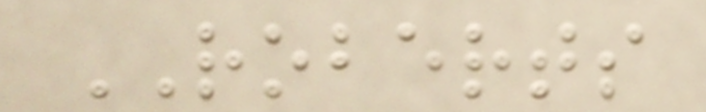ROBERTS
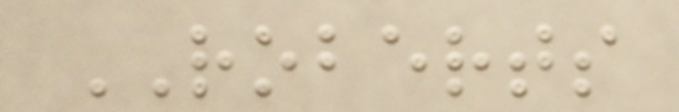ROBERTS
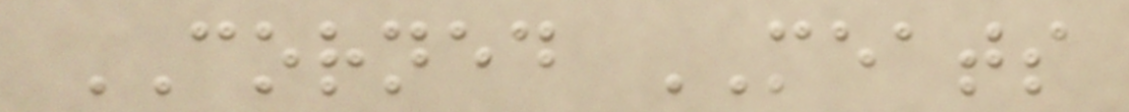CORNED MEATS
